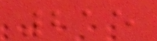215
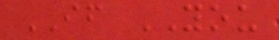IF YOU
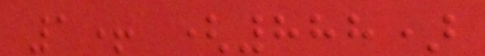1+ (888)
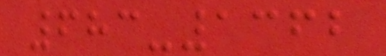683-1362
